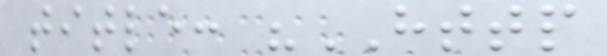title: "HTTP
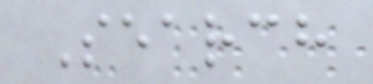Search
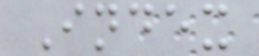Index
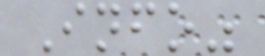Info"
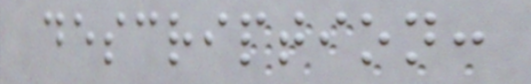description:
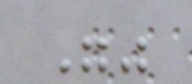""
